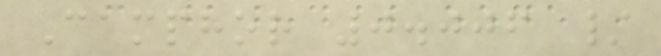Camphor 0.006 /
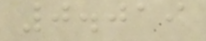0.019
